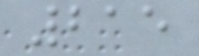215
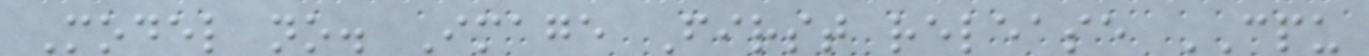Model no. Image First release CPU
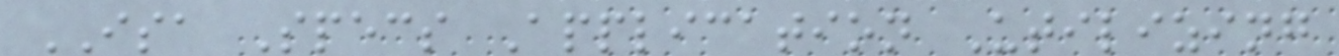ISA Specs Application Utilizing
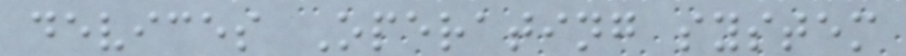devices Operating system
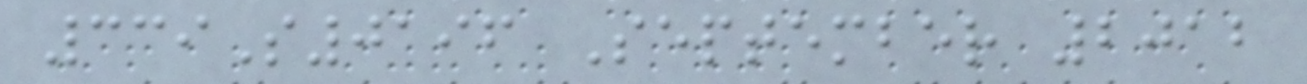339S0196 September 2012
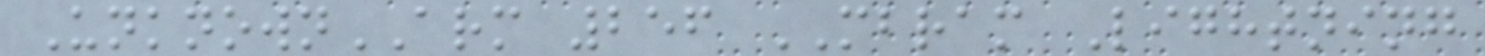UnknownARM 256 MBRAM Lightning
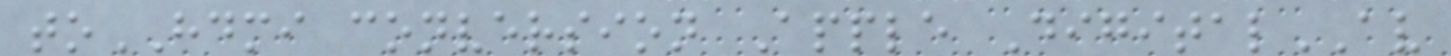toHDMI conversion Apple DigitalAV
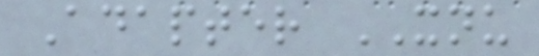Adapter XNU
